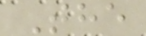The
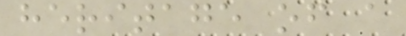heritage of a
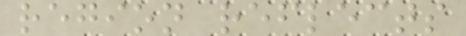region reflects
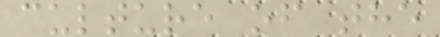culture of the
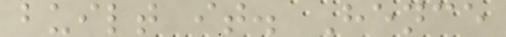built it. Hence
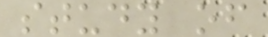study of
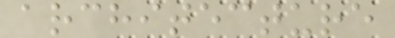architecture
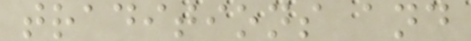traditions and
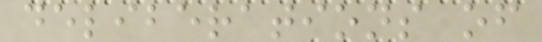deliberations of
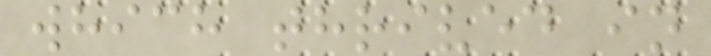which thrived in
